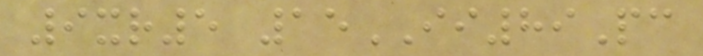9xr5 15II89Pc
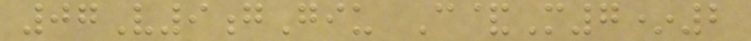07V9gGiu C&M7*2
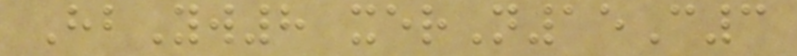HbYw8 xerN15C3
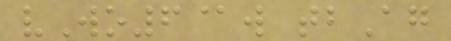vWo6@w tbAg
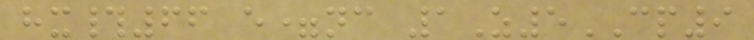hx#66 e=nc 1Z5CP9
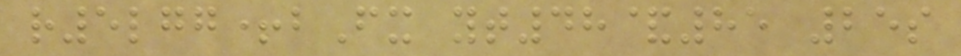r5lgg+bFx yt48&85 25s
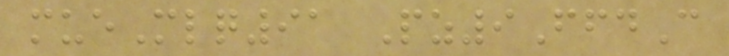mueMlq91 Pz9FfdC
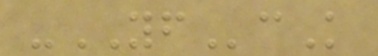-YFcK
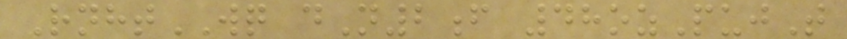RnhtWQ dN2f 48ozPujT
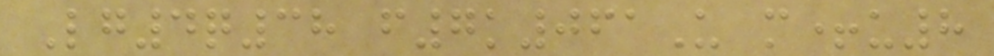Lg4q38 f7k061U m+u8
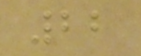22
